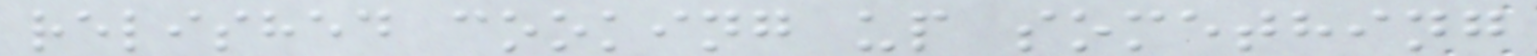relished cooking up something
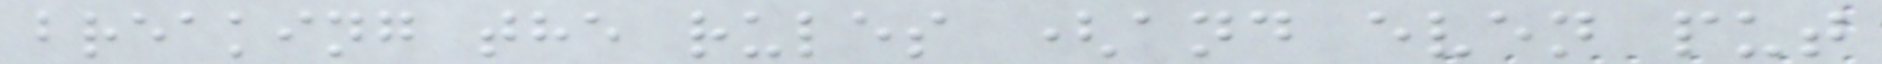breaking the rules (and even put
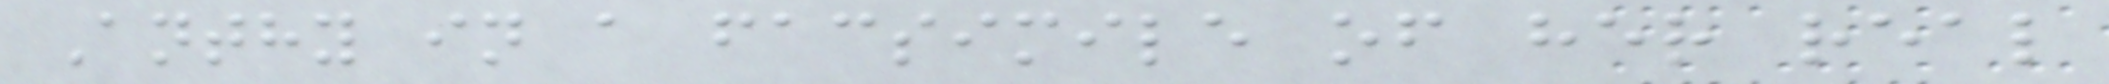Anthy in a facsimile of her real
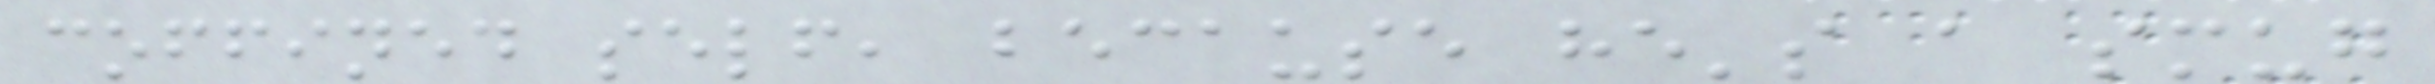coffined self, because he's a smug
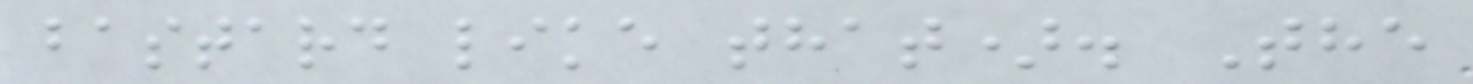bastard like that). The
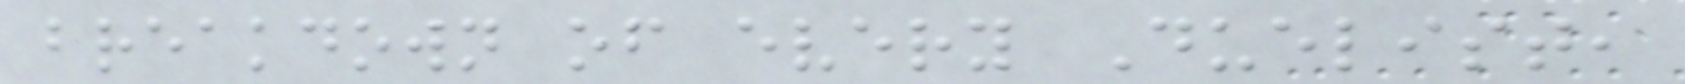breakdown of every Duelist,
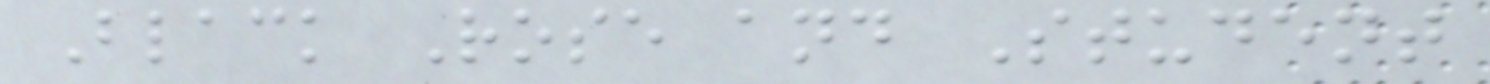Black Rose and Student
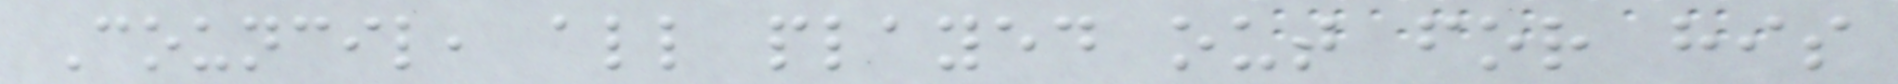Council, all played out for his
